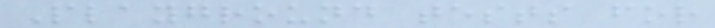Playground tests for
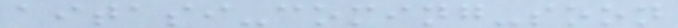aitasi-coming-soon
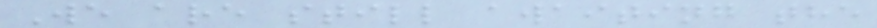We are still awaiting the
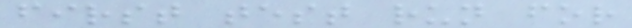first test run for
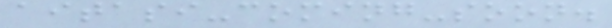aitasi-coming-soon.
